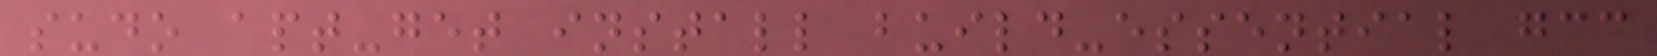sudo apt-get install build-essential gcc
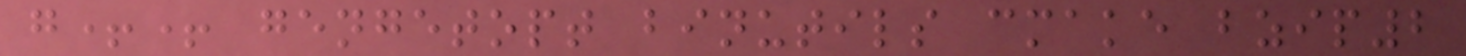g++ gengetopt binutils cmake bzip2
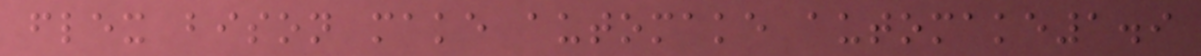flex bison make automake automake1.9
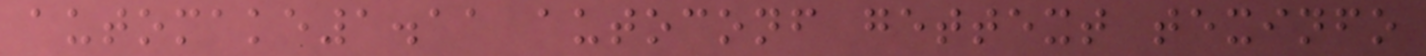automake1.11 autoconf gettext texinfo
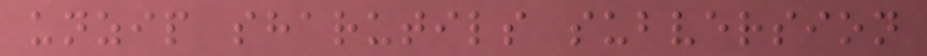unzip sharutils subversion
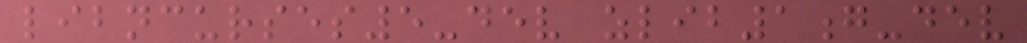libncurses5-dev zlib1g-dev
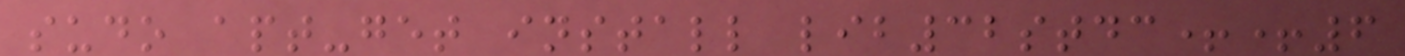sudo apt-get install lib32stdc++6
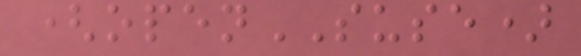(openSUSE)
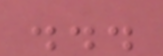...
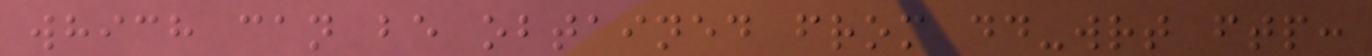which can be obtained from dd-wrt ftp:
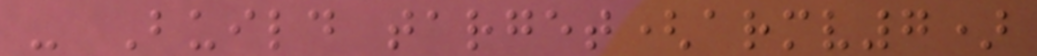- Build target(armv7)
